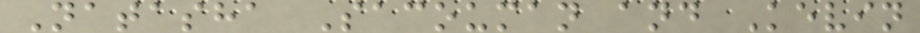Natasha Sacouman and Kevin
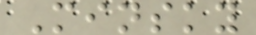Minsky
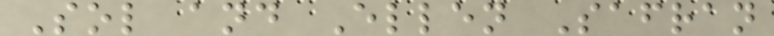Sol and Ellen Safran
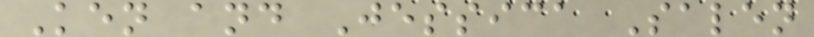Ken and Jessica Salen
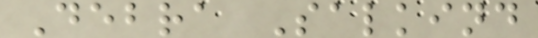Debra Salkind
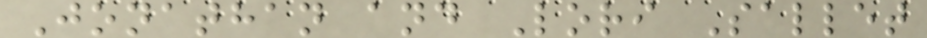Jonathan and Lori Sallet
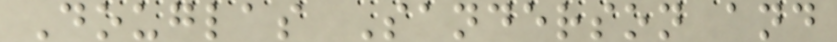Douglas Sanderson and
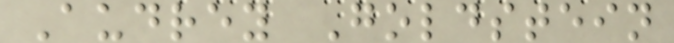Audrey Goldstein
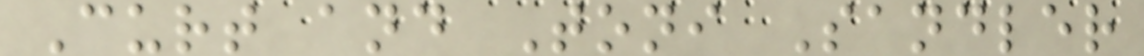Curt and Toni Sandler
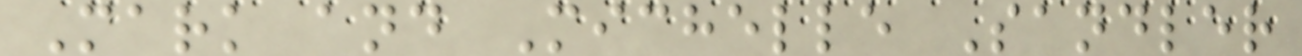Mark and Michelle Sandler
